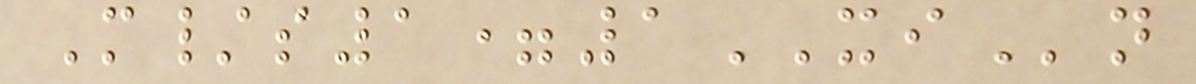M/s1=1XIn
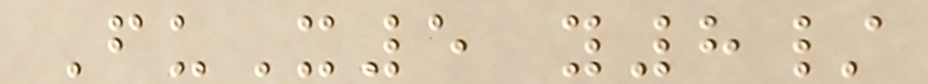FuX5 y8/
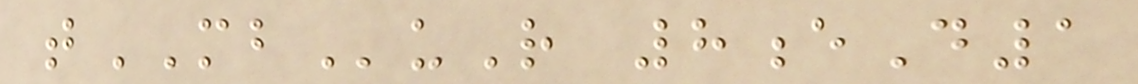tMBuR 8eD1
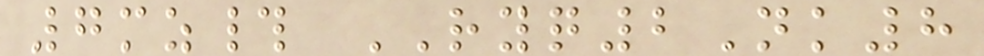7mz# RYQ2Nk8
